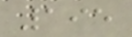195
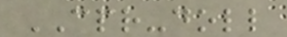CPR-doll
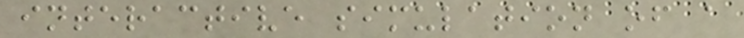interactive simulation of a
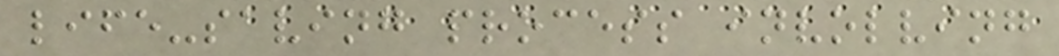life-saving process involving
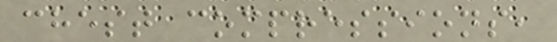chest compressions,
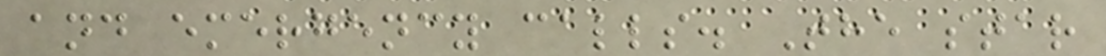and emergency calls. The star
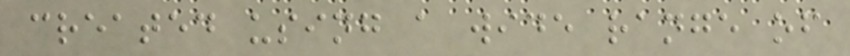created using a wide range of
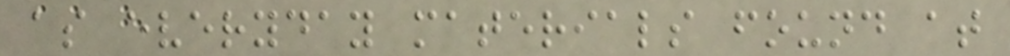as everyday materials found at
